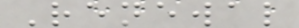Renewal
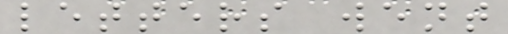letters went
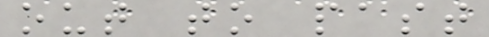out to past
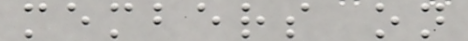members on
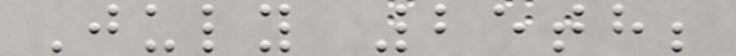July 25th;
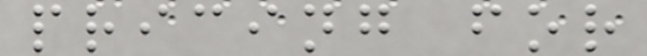pricing for
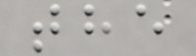the
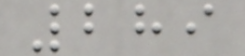289
